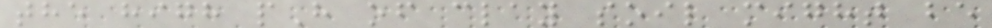the high pH of clay soil might be
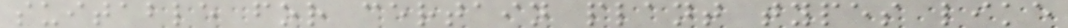suitable for certain plant types like
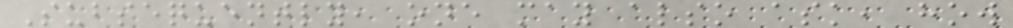Subsequently, one may also ask, how
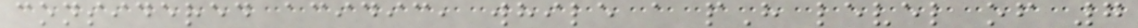considered acidic, while a pH level of 7
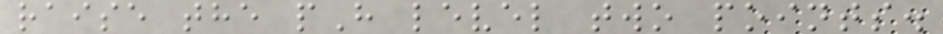raise the pH level two points.
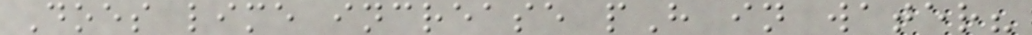Does lime increase pH in water?
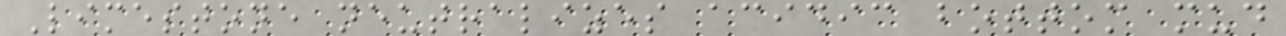Limestone neutralizes acidic bottom mud
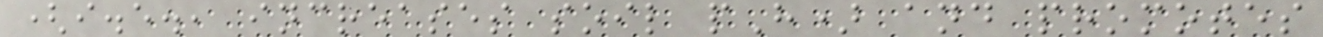(i.e., increases soil pH) and promotes
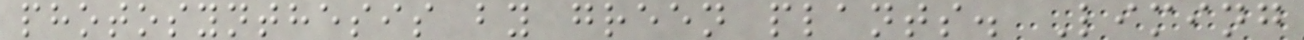photosynthesis by green plants. Liming
